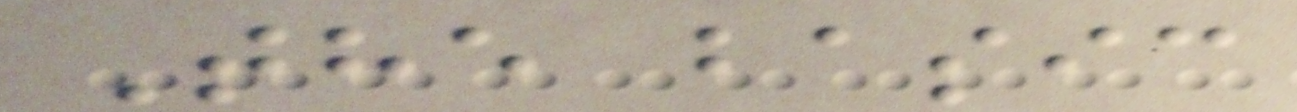The basic
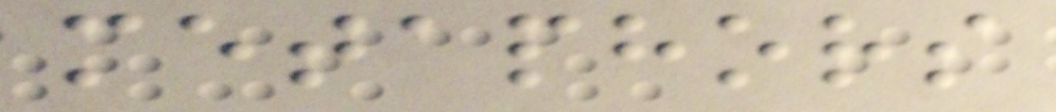metaphors
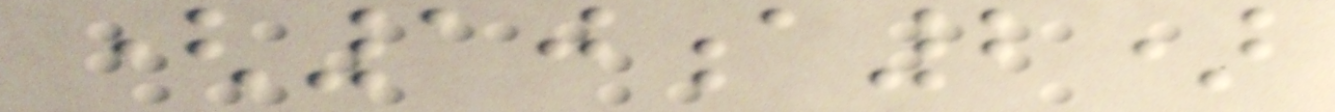(10a2)
